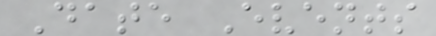Date Events
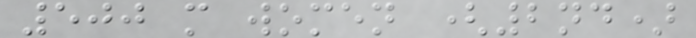500 m women (2nd)
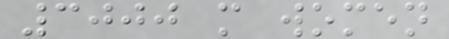3000 m women
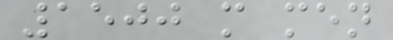1500 m men
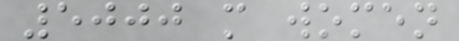5000 m women
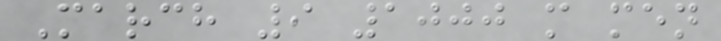March 9 1000 m men
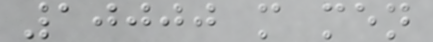10000 m men
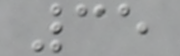35
